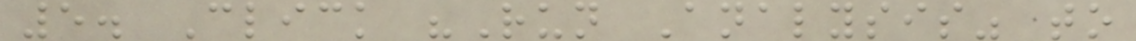5. Click "Run Analysis" to
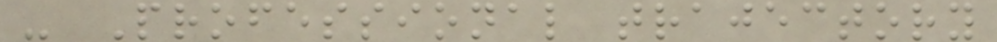- Professional trajectory
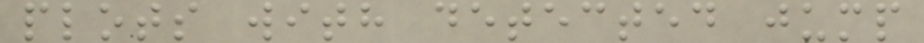plots with detected jump
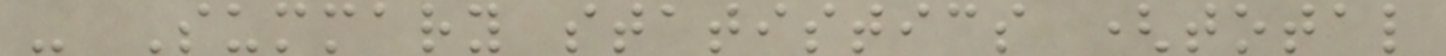- Summary statistics (total
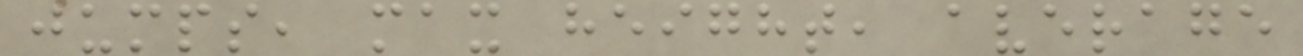jumps, max height, average
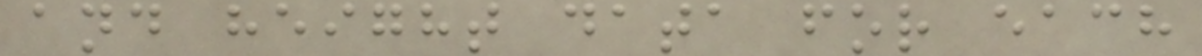and height data for each
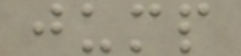jump
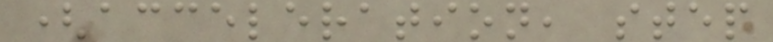(acceleration, step
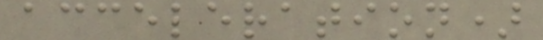acceleration)
